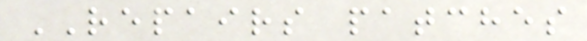REPAIRS patches
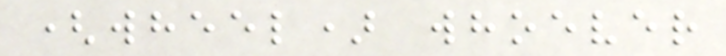(wheel) whoever
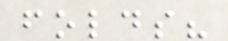folds?
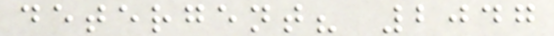detergent? 2047
